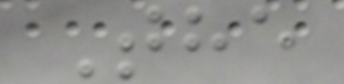The
